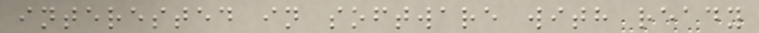interested in software with ready
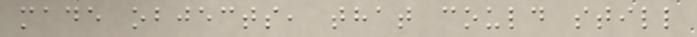made objects, that could still
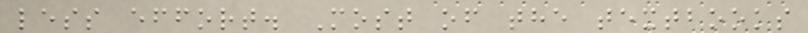less effort. Most of the textbooks
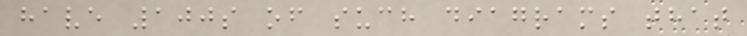have 100s of such diagrams that
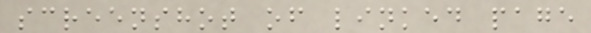screenshot of linked page
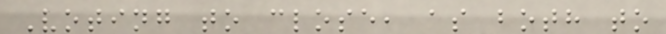Voting to close, as both to
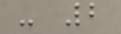- 2
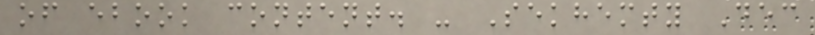of ebook content. - Sekhemty Dec
